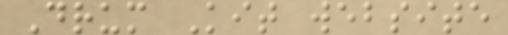Drum Kit website
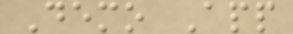Demo App
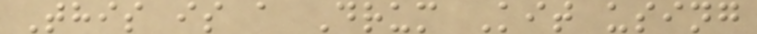This is a Drum Kit using
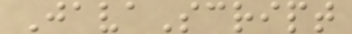JavaScript
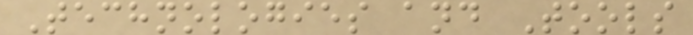Technologies and Tools
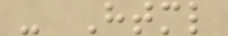- Html
